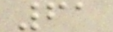61
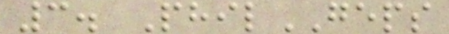3. PhilGEPS
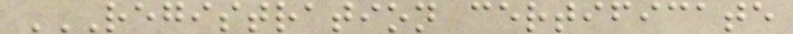REGISTRATION CERTIFICATE
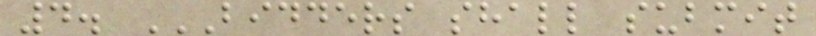4. BIDDERS SHALL SUBMIT
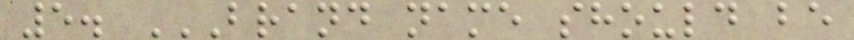5. BRAND NAME SHOULD BE
